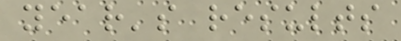year's results
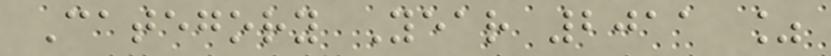Category Year 2011 %
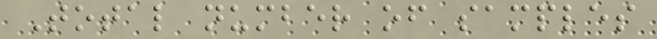Total number of samples
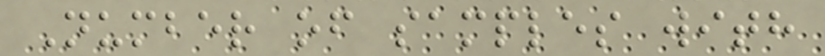Number of samples with
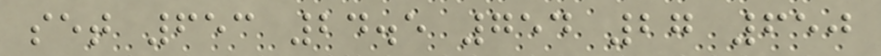set 653 24.5 754 27 650
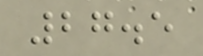27.5
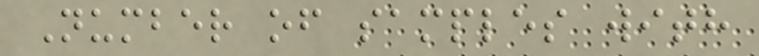Number of samples with
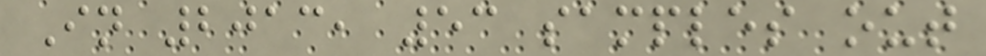In 2013, 53 samples out
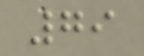79
